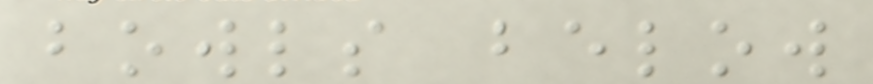bowls below
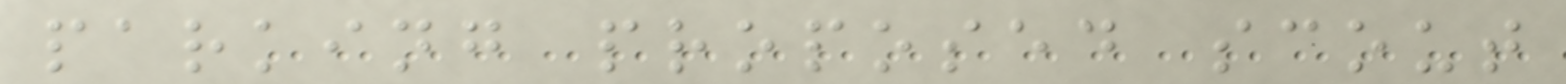parking proposed scout
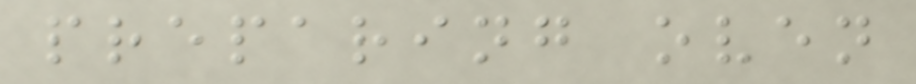preparing oven
